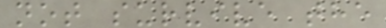not survive the
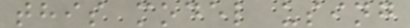this model using
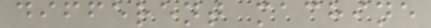different machine
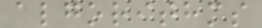algorithms
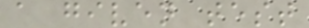a given test
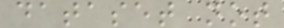dataset not
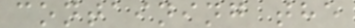containing the
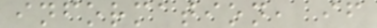information, if
